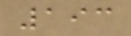193
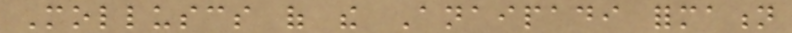Molluscs of the Anaipadi formation
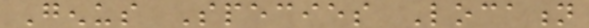Genus Species Location
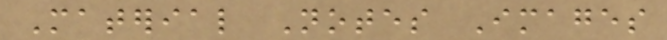Material Notes Images
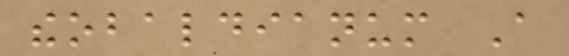theobaldianum A
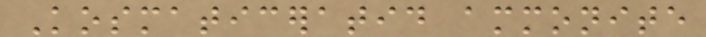Kosmaticeratid ammonite
